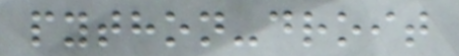python-droit
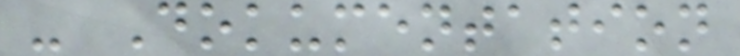- Dokumentation
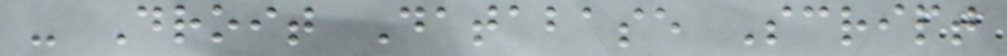- Droit Database Script
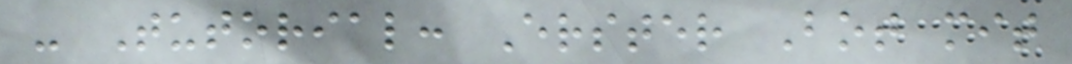- Tutorial: Erster Bot mit
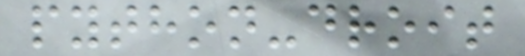python-droit
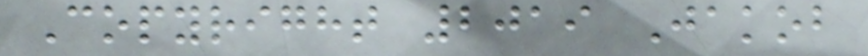Copyright 2019 Jakob
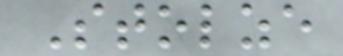Stolze
